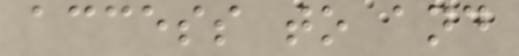access to and
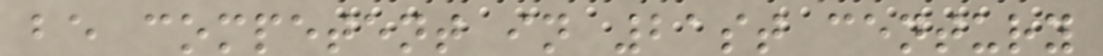be competent in 21st century
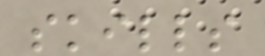skills
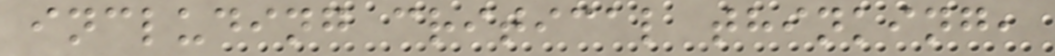including critical thinking,
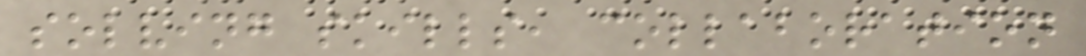solving skills, collaboration
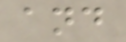and
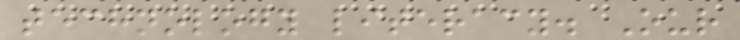technology literacy. Our
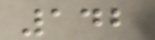142
